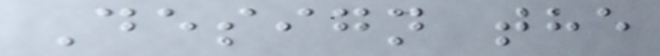Design the
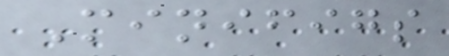Minifigs
